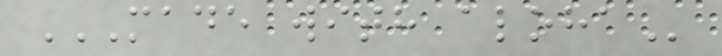MADE WITH ALOHA
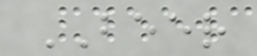BEER
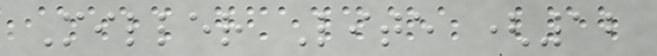Miller Lite (12
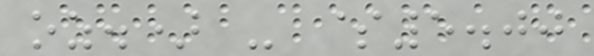oz.) - $5.00
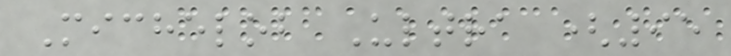Michelob Ultra (95
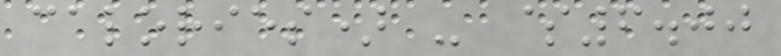calories) - $6.00
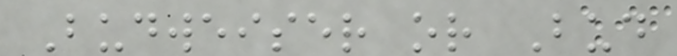Budweiser or Bud
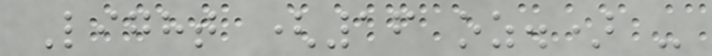Light (16 oz.) -
